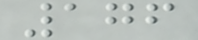176
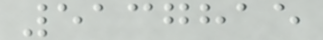5137815
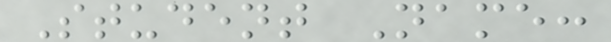Student Name:
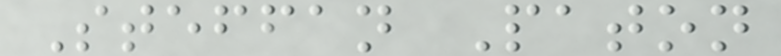Steffan Paton
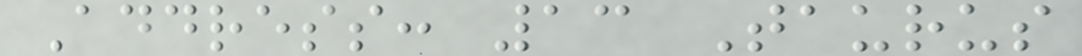Address: 13 Taurus
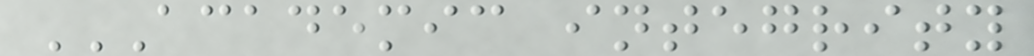ACADEMIC INTEGRITY
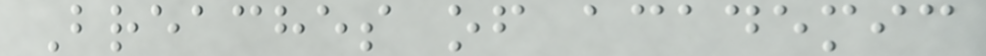Breaches of academic
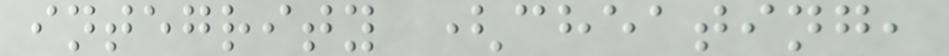integrity (cheating,
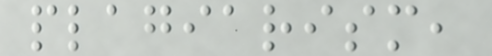plagiarism,
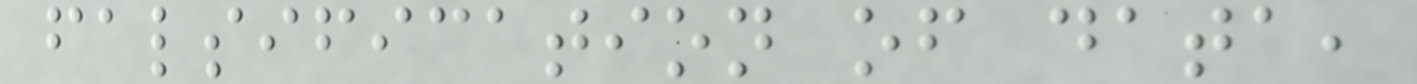falsification of data,
